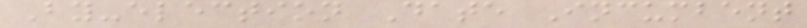By-election Date Incumbent
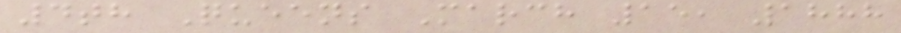4th Queens March 15, 1888
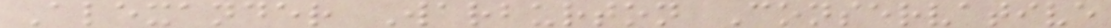Alexander Warburton Conservative
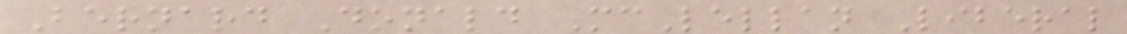Bernard Donald McLellan Liberal
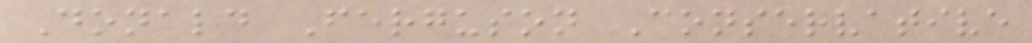Donald Ferguson Conservative
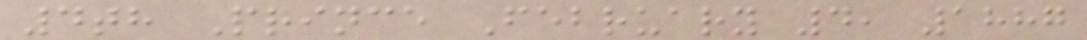4th Prince February 4, 1887
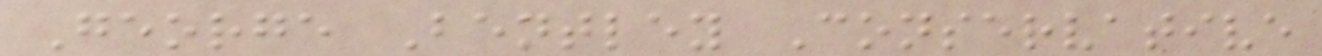George Bentley Conservative
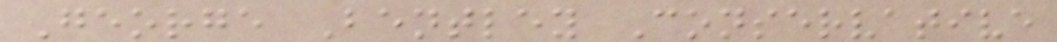George Bentley Conservative
